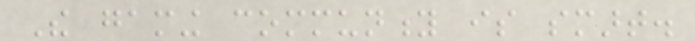The gaming community is smart.
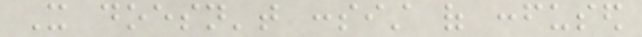It doesn't consist of confused
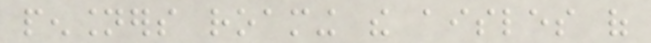pensioners roaming the aisles of
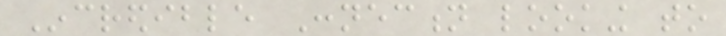Incredible Connection looking to
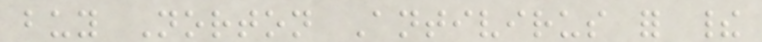buy Norton Antivirus for their
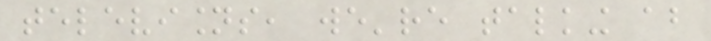televisions, we're talking about
